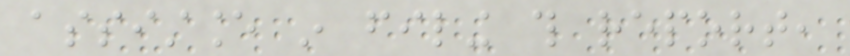assistance in filing this report,
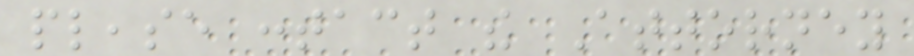please contact the Attorney
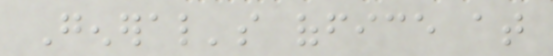General's office at
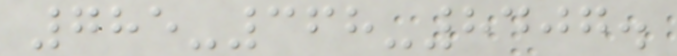785-368-8407.
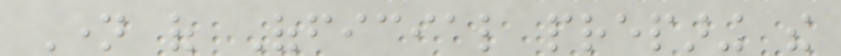Name of Official preparing the
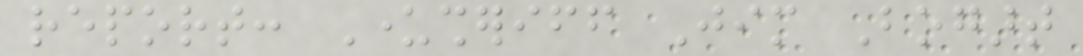report: Undersheriff Jim Bogart
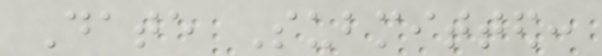Date Submitted:
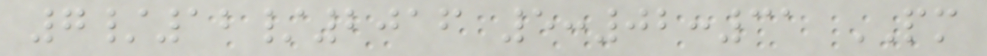7/12/2016 5:02:31 PM
